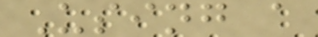Using a
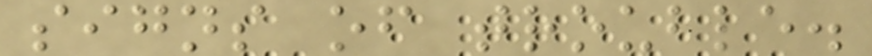signs of trouble.
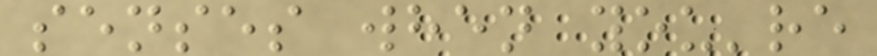senses when you're
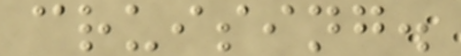cruising.
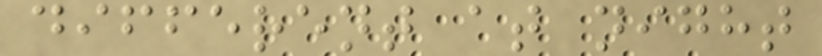different at night
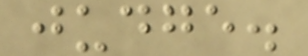judge.
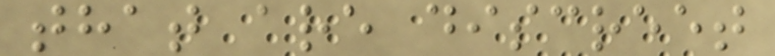that are discreet
